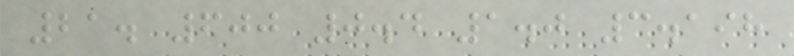21. 600 0.4 1.0 3.198
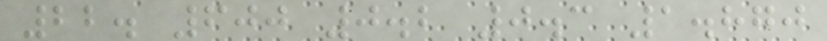22. 600 0.2 0.3 1.870
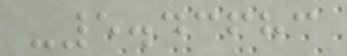-5.43683
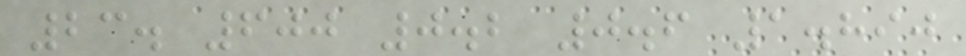23. 600 0.2 0.6 1.890
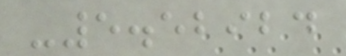-5.52924
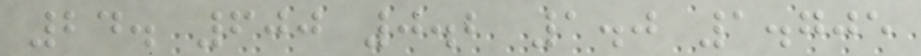24. 600 0.2 1.0 1.705
